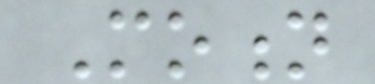Motion
